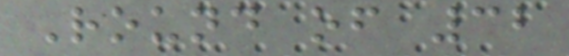Round of 32
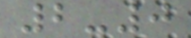2-0
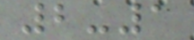2-1
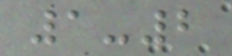1-2
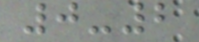0-2
